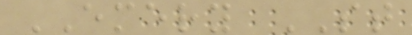EMERY ST
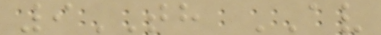9TH AV
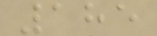185
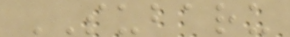SUBARU
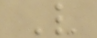V
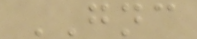GNC
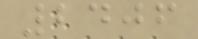2406
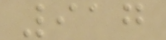917
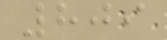809
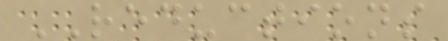REDUCTIONS
